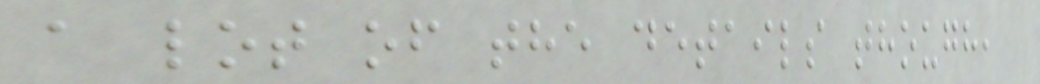a lot of the details though,
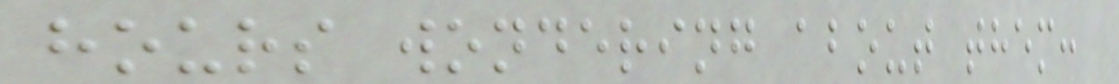hours wondering about them:
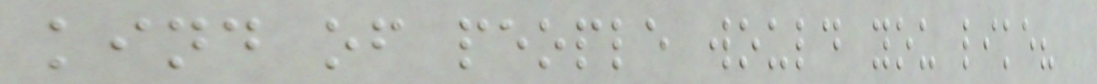kind of people would you like?
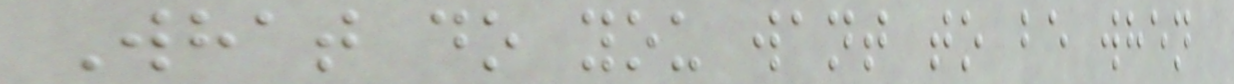What do you want to be when
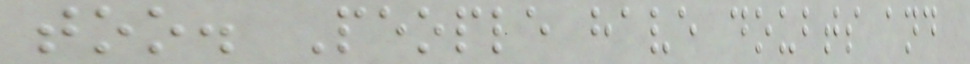too. People have doubts and
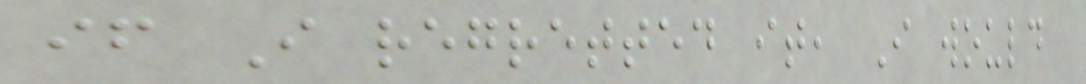if I regretted it, I would
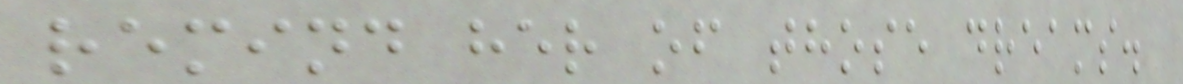remind her of those dreams.
